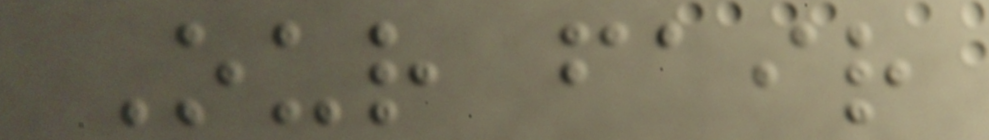Our fair
